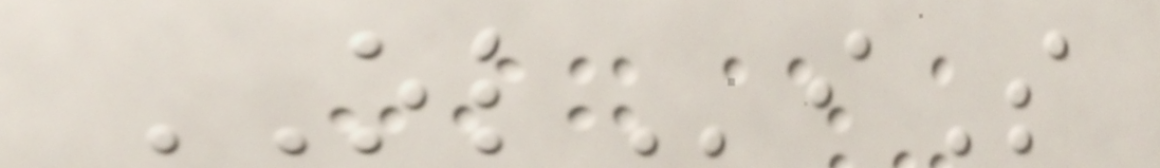OLiS
